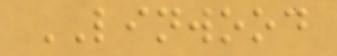LINWOOD
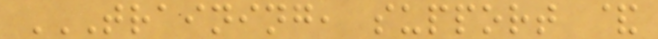TRAINING, SUPPORT &
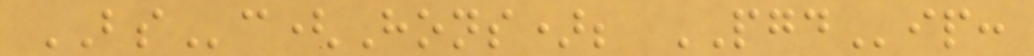BSc(Hons); PGDip:
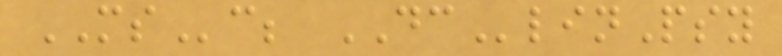MSc; DClinPsy
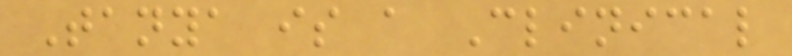Tanya is a Clinical
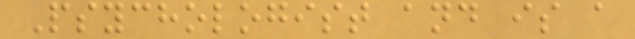Psychologist and is a
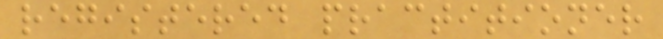registered practitioner
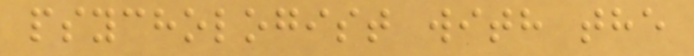psychologist with the
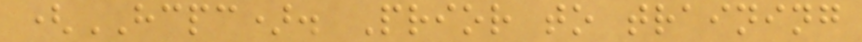(HCPC). Prior to training
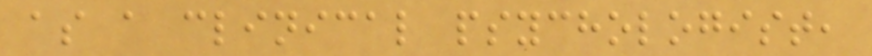as a clinical psychologist,
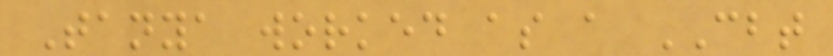Tanya worked as a CBT
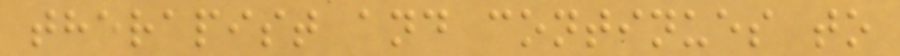therapist and continues to
